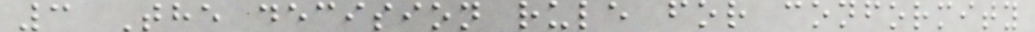3 The decision rule for conformity
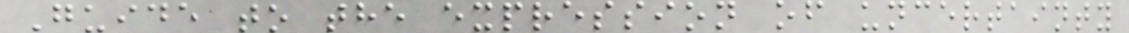Guide to the expression of uncertainty
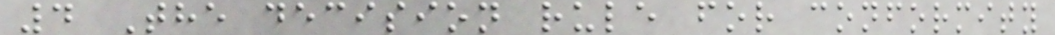4 The decision rule for conformity
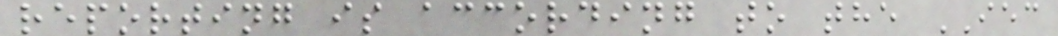reporting is according to the IEC
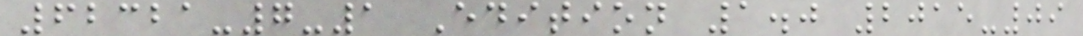62321-7-1 Edition 1.0 2015-09
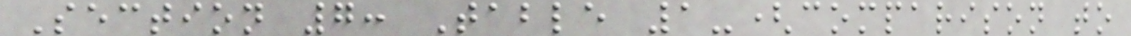Section 7: Table 1-(comparison to
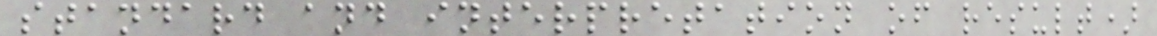standard and interpretation of result)
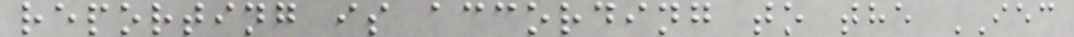reporting is according to the IEC
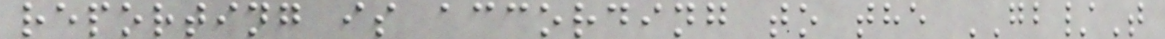reporting is according to the GB/T
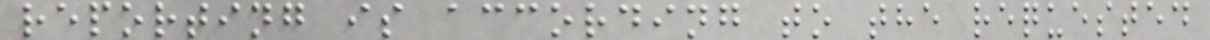reporting is according to the requested
